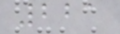221
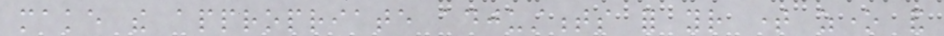make the appropriate adjustments for your time zone and
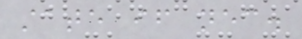state if necessary.
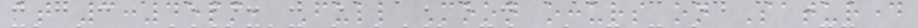at 3:45pm, Full Moon occurs on Saturday
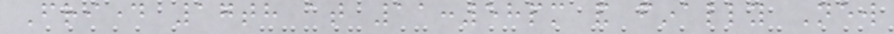Friday 17th at 11:58pm and finally New
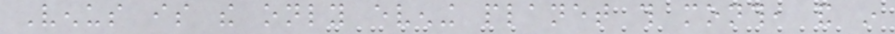Venus is the only evening planet this month, and in
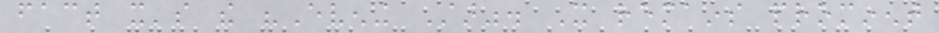fact it's the "Evening Star". It remains prominent
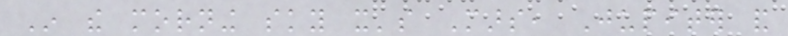In the morning sky it's Mars, Jupiter and
